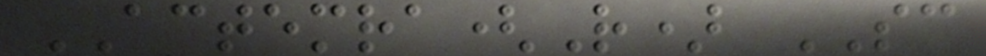ACTEMRA(R) SC
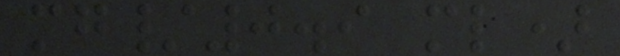mg/0.9 ml)
